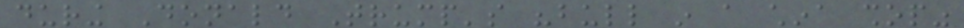during Donald Trump's "bull in a china shop"
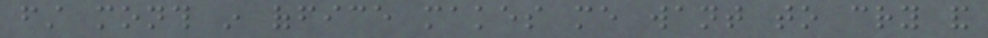first month in office makes me want to cry and
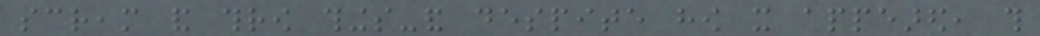scream and throw things-and despite how it appeared, this
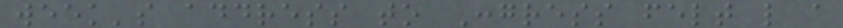week's address to Congress felt like a
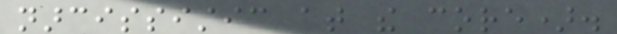narcissistic at the core).
